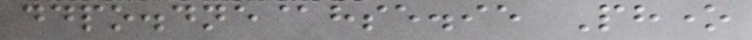ddpo.dne@hse.ie Phone
